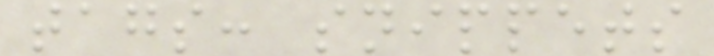tags: snippets
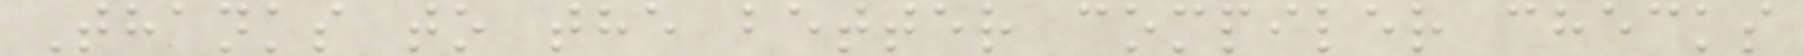Thanks to the better compiler checks
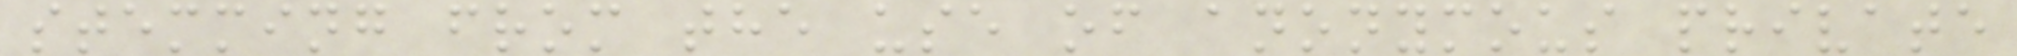stemming from the use of anonymous private
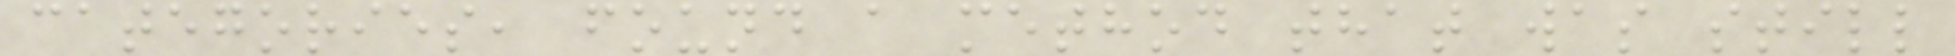categories, found a method that was still
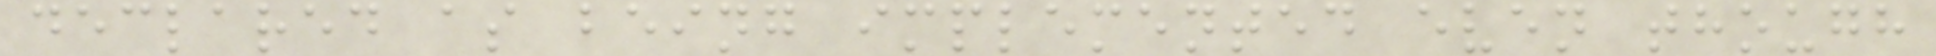declared as being implemented even though
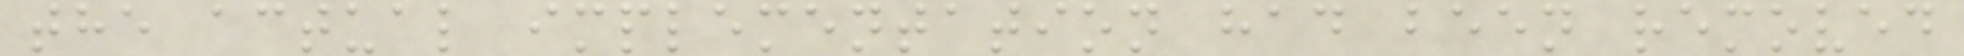the actual implementation had been removed
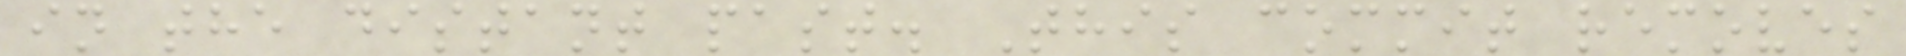in the distant past. This commit removes
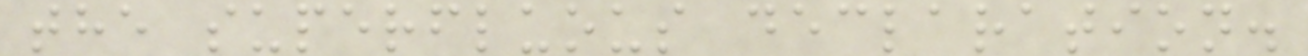the superfluous declaration.
